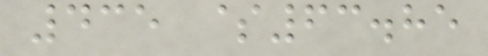435 $63.85
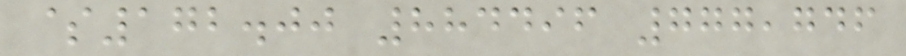$172.00 884496 777,746
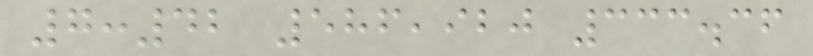7:42 586,920 333.36
